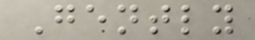Gently
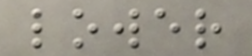lower
